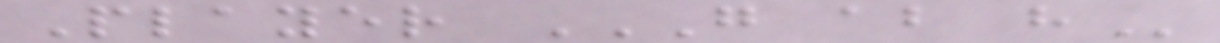Player G AB H
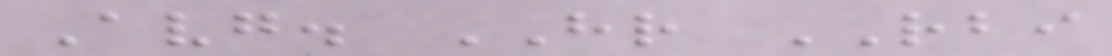Avg. HR RBI
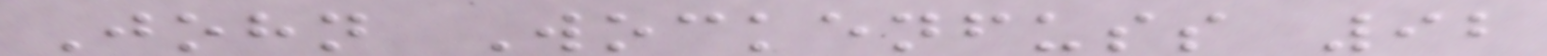John Wockenfuss 92
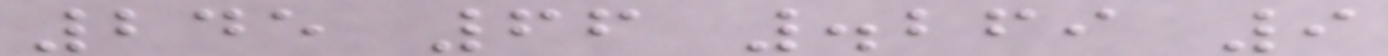245 66 .269 9
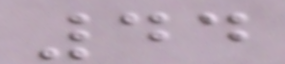44
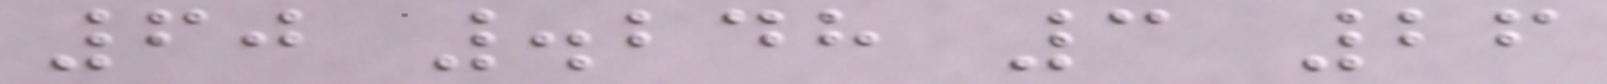60 .248 3 26
